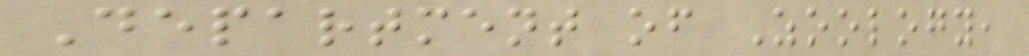Department of Zoology,
